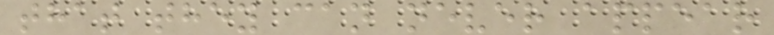that they can never appear
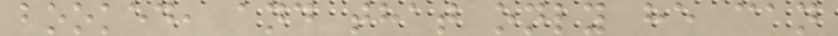booked, and that only he can
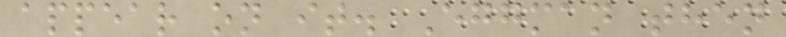appear on it. Eggman then
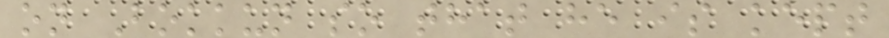on Bokkun so that he is kept
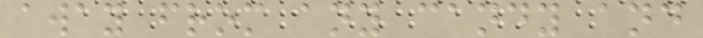away from any candy and
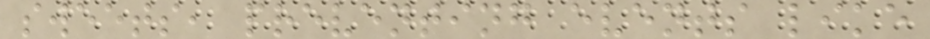sweets, preventing events like
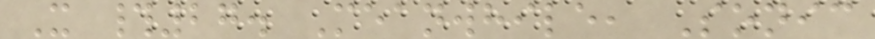X #27. Meanwhile, Sonic
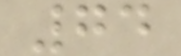74
